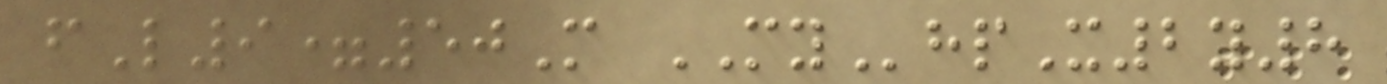fL9=50M MYhpX2y8
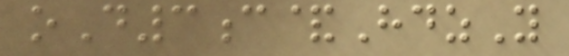oD3c&HdzY
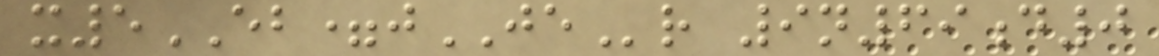x5EB=jJEr 9n69d0
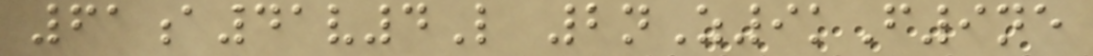61a41v4L 2nZ9kF9ne
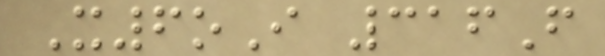X6oI 316F
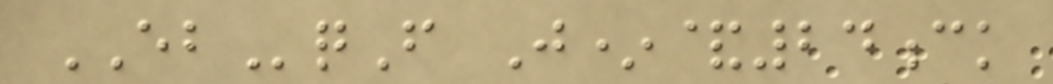EBqF J*&24ck
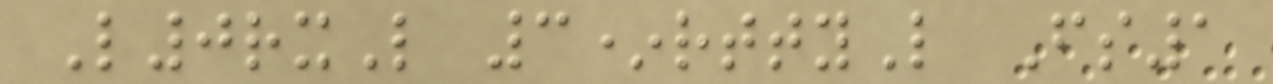L0rxL 3*rttyL Fs1
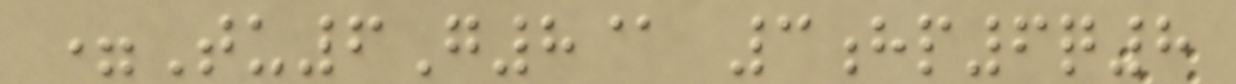=Tu6G8@ 3hp6q8
